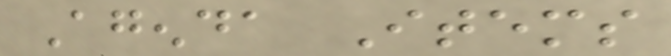Agenda Items
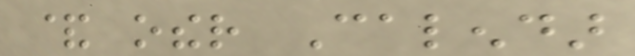& other Calendar
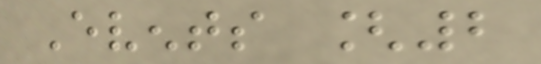Events [2
